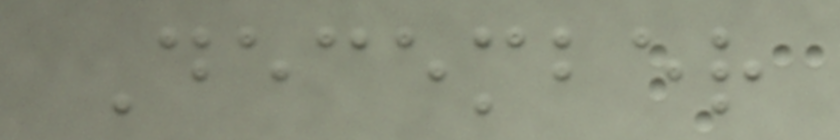December
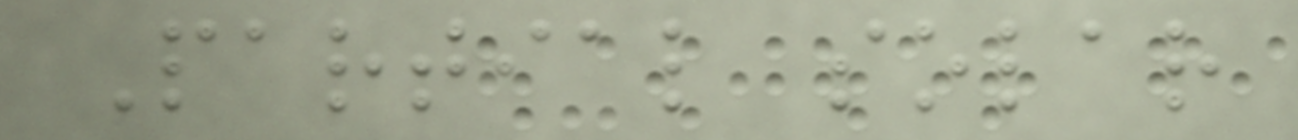Partial solar
